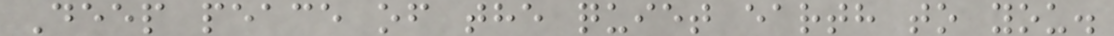Deep peace of the quiet earth to you.
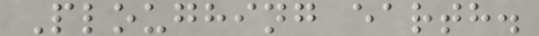Ploughing earth.
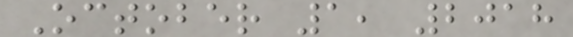October 1, 2018
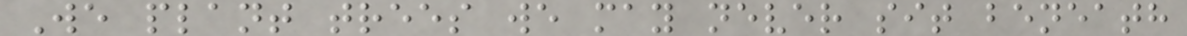We plant trees we may never sit beneath
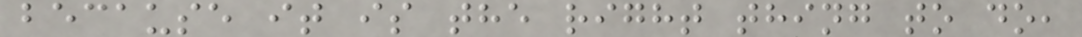because it is the right thing to do,
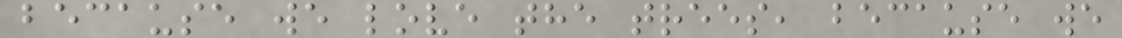because we love the trees, because we
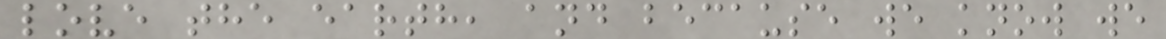love the earth, and because we know we
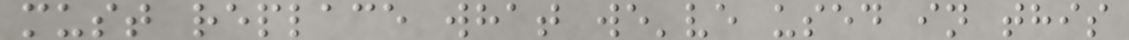must replace what we've used in this
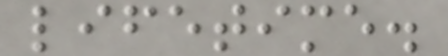lifetime.
